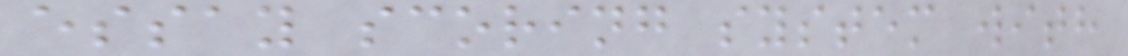essay scoring system with
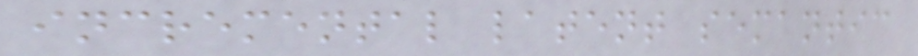incremental latent semantic
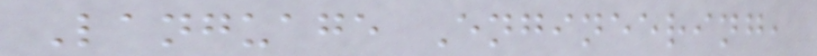Language Engineering,
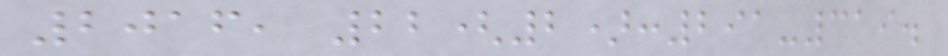2016, 22(2):291-319.
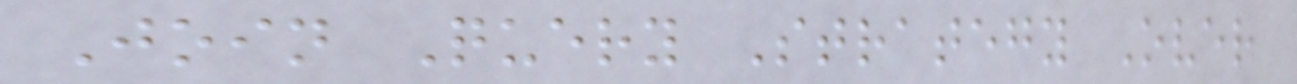Join Query Strategy Over
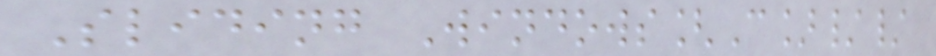Sliding Windows[C]//
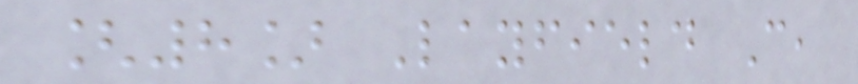[8] Layfield C,
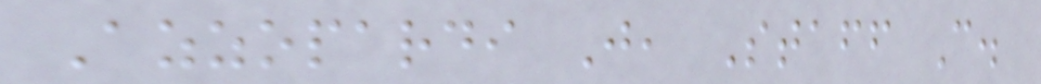Azzopardi J, Staff C.
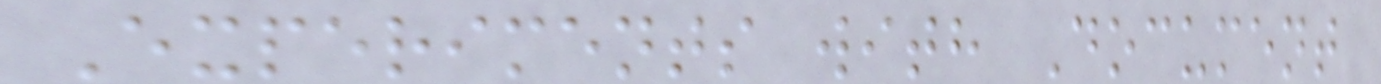Experiments with Document
